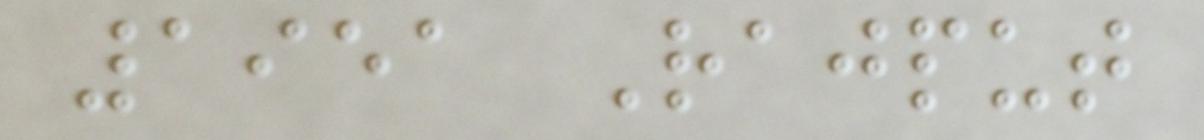1951 Rajput
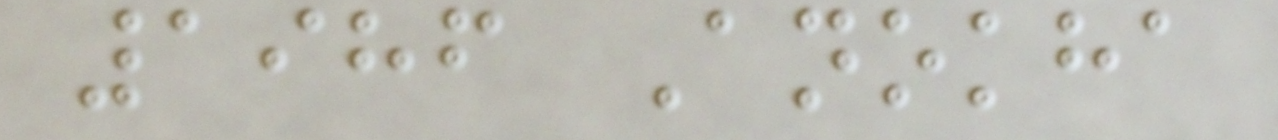1986 Anokha
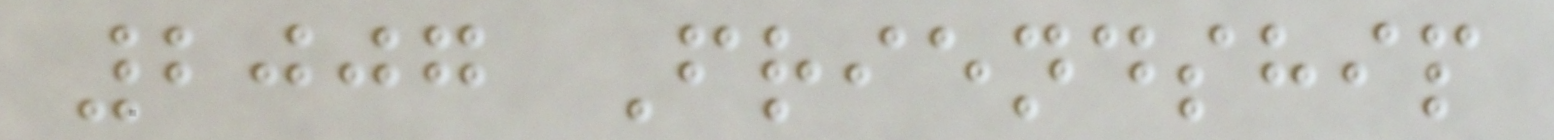2007 Friendship
